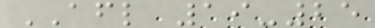AFL 19-25
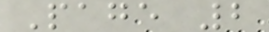Page 2
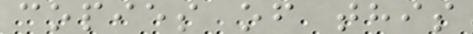copies of this
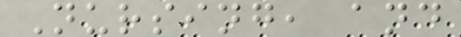Nursing, and
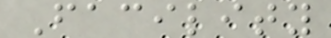Facility
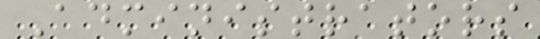Administrators
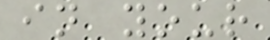in your
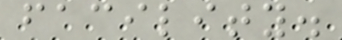facility.
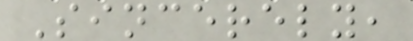Sincerely,
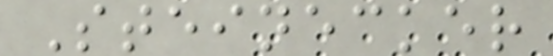Steinecker
